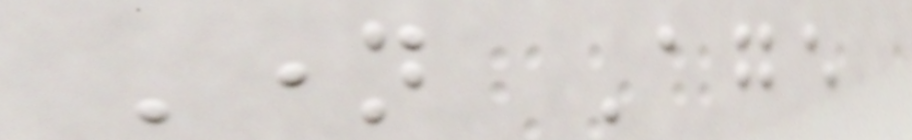Name Age
